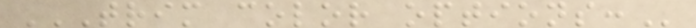TRIM COLOR OPTIONS:
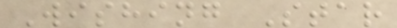Wishing Star
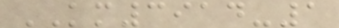KM3914-1
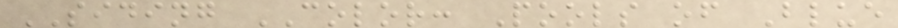SIDING COLOR: Pools of Blue
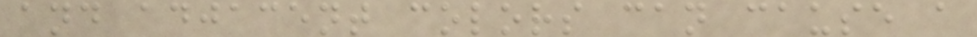and adjacent colors can cause a
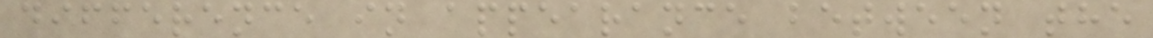difference in appearance between the
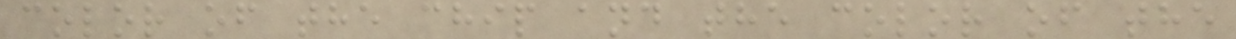color of the chip and the color of the
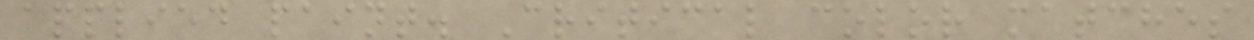applied paint. Critical color matches
